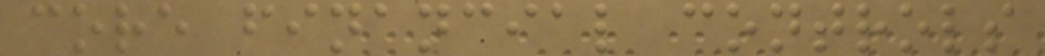core financial controls
